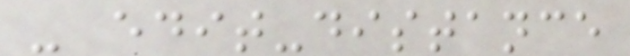- edit-distance
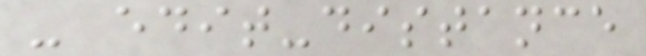- edit-distance
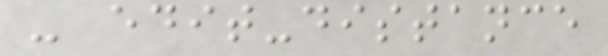- edit-distance
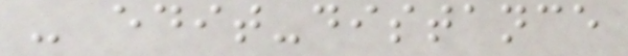- edit-distance
